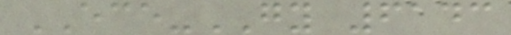ECE-GY 6143
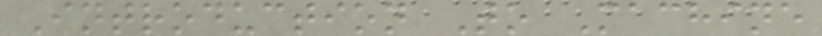Introduction To Machine
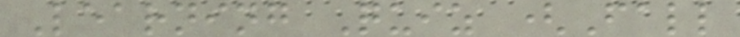Learning Quiz (Fall
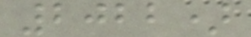2022)
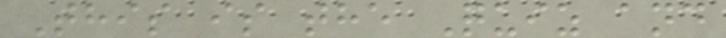This is the Quiz and
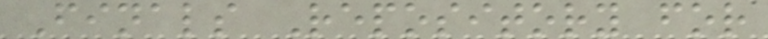Finals Repository for
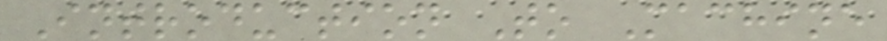Introduction To Machine
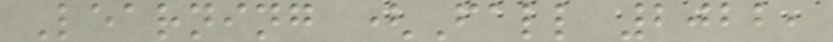Learning (Fall 2022,
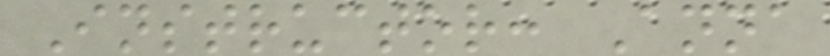Instructor: Anna
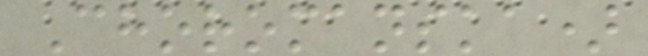Choromanska)
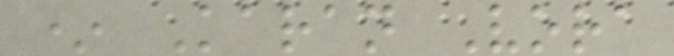* Karan Vora
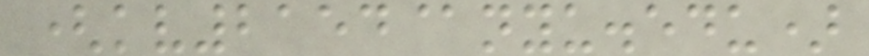(kv2154@nyu.edu)
